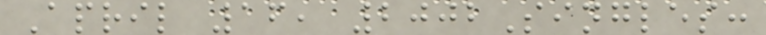April 16, 2002Singles:
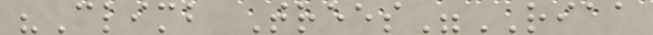"Climb Trees"RIAA
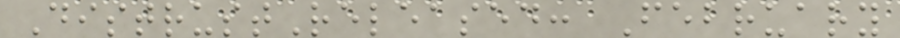DistrustReleased: February
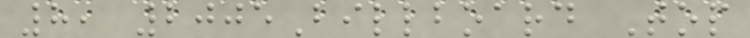8, 2005Billboard Top
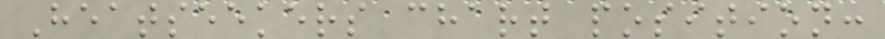Heatseekers chart position:
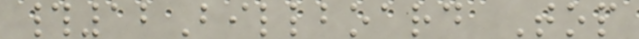#12Billboard Top
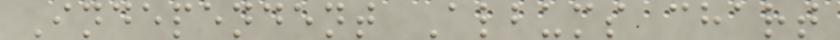Independent Albums chart
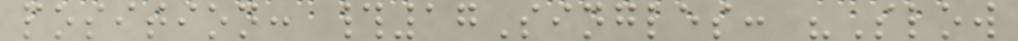position: #17Singles: "Slow
